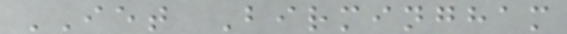IET Birmingham
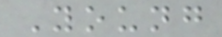Young
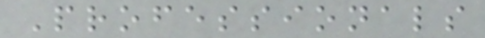Professionals
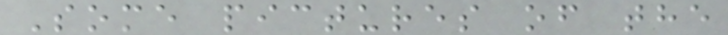Some pictures of the
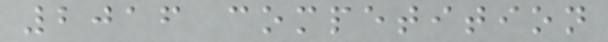2016 competition
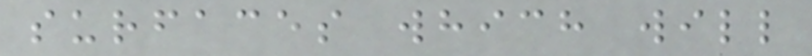surfaces which will
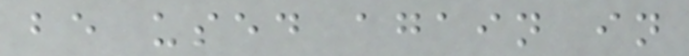be used again in
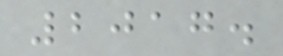2017.
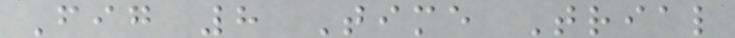Fig 8 Time Trial
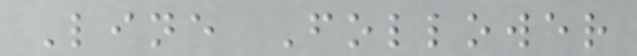Line Follower
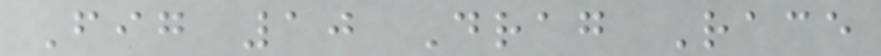Fig 10 Drag Race
